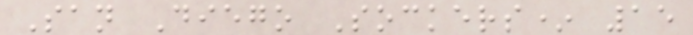San Diego Sockers* 15
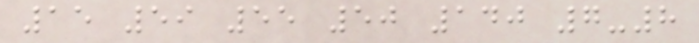15 59 55 50 140 7-8
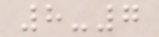8-7
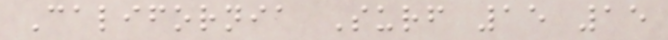California Surf 15 15
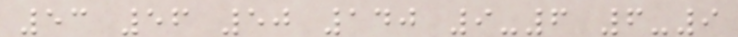53 56 50 140 9-6 6-9
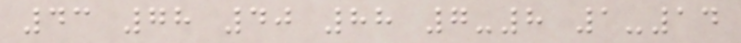43 78 40 88 7-8 1-14
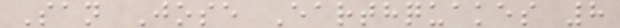San Jose Earthquakes 8
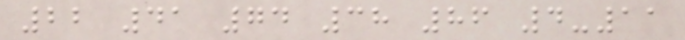22 41 74 38 86 4-11
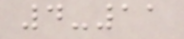4-11
